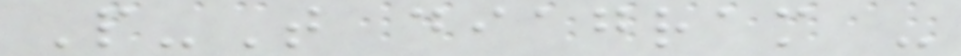P-T diagram -
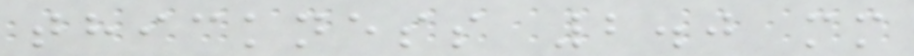thickness 2.0 mm
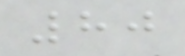80
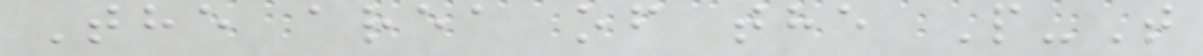The area of the P-T
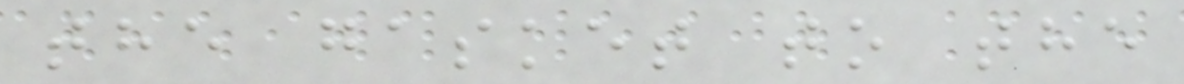the gasket to the
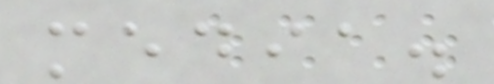media.
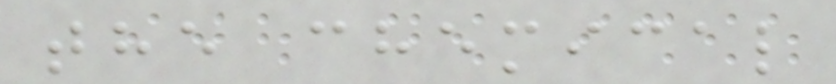the chemical
